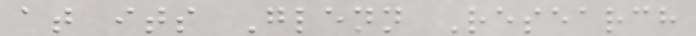at its Glenn Research
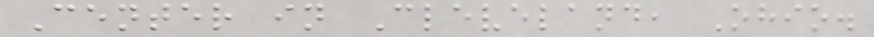Center in Cleveland, Ohio.
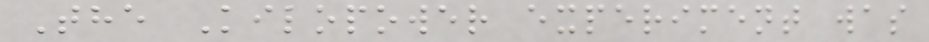The Kilopower experiment was
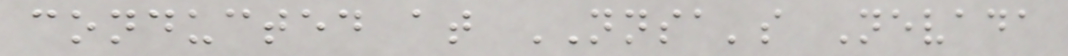conducted at NNSA's Nevada
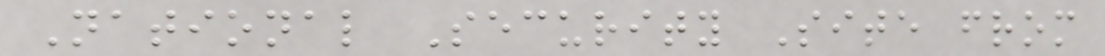National Security Site from
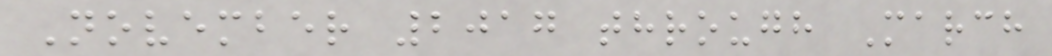November 2017 through March
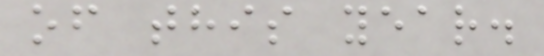of this year.
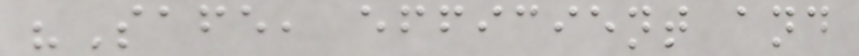"Safe, efficient and
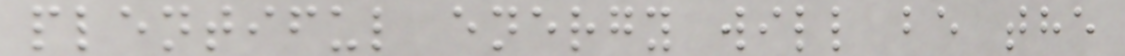plentiful energy will be the
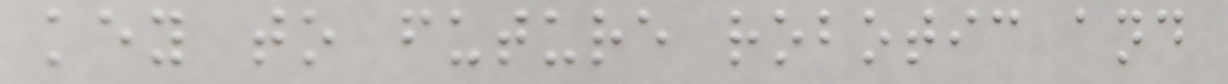key to future robotic and
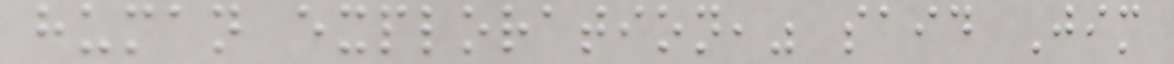human exploration," said Jim
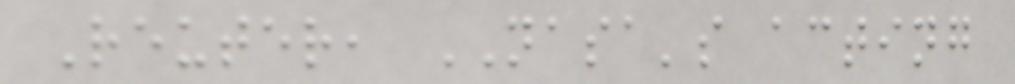Reuter, NASA's acting
